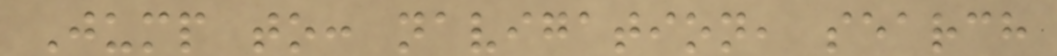Jump to: navigation, search
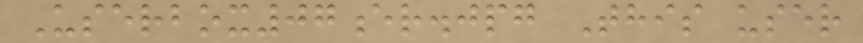Userbox07er.jpg This user
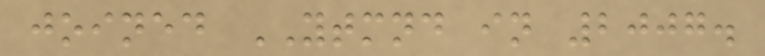joined YTMND in 2007.
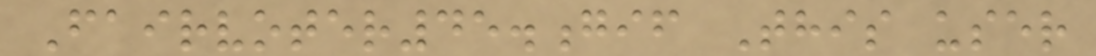Fairvoter45.gif This user
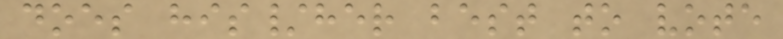does his/her best to vote
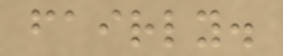fairly.
